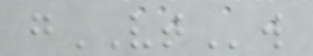gVTw
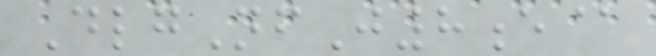DlgNfJ8e@
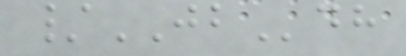/JBdh
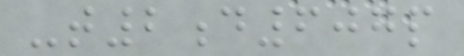-t2d607p
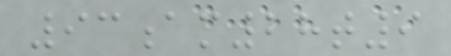93am28t9
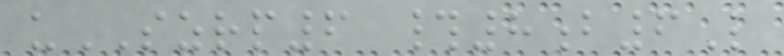uSZRP6 #8b6L
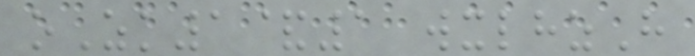oZk1&1 wxlhzH
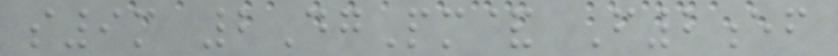s9m 2DgPm& F2ef
